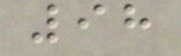98
